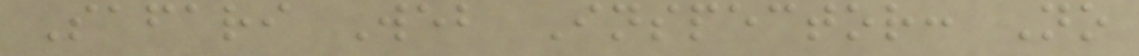Safari Web Inspector: No
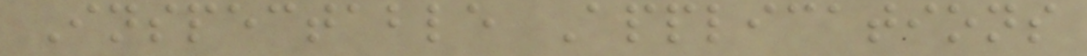Inspectable Applications
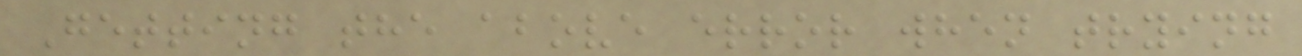Getting the above error when trying
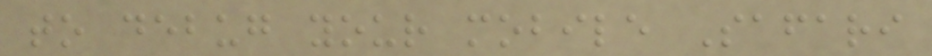to debug your mobile Safari
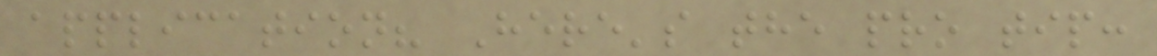application? Here's the pro tip:
